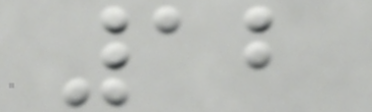12
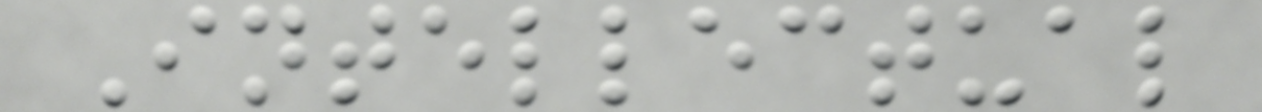Intellectual
